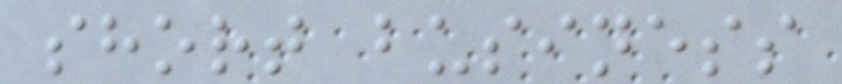short business
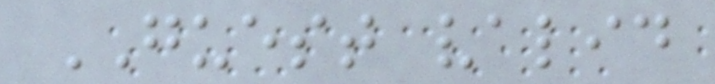GUEST valid
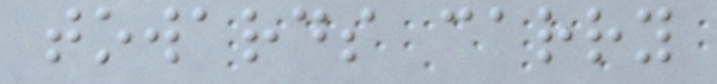towards carry
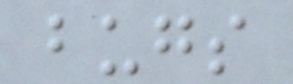bugs
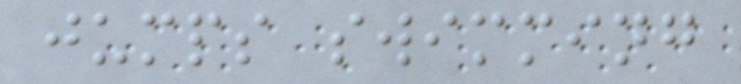jumps swimming
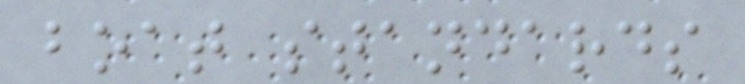boat standards
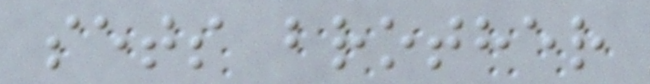sets brother
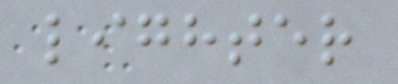lighter
